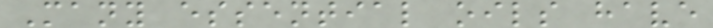Many essential oils have
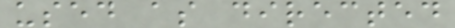used as directed
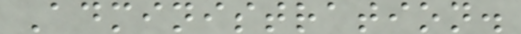Administration.
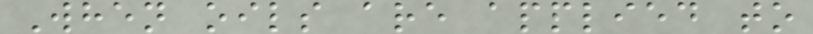When oils are applied to
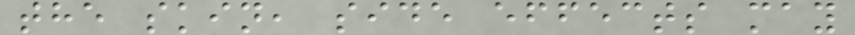the skin, side effects may
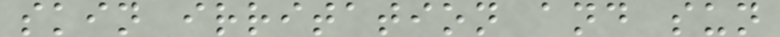skin irritation and sun
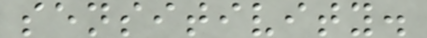sensitivity.
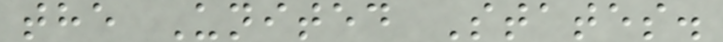the United States.
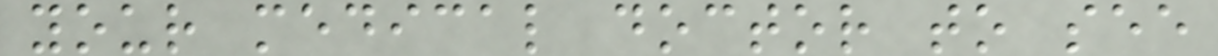your medical doctor to see
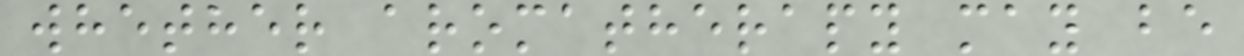whether aromatherapy may be
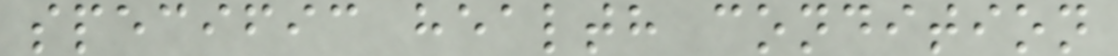specific health condition
